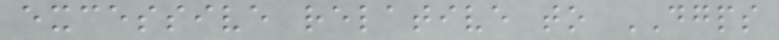excessive relative to DGPS
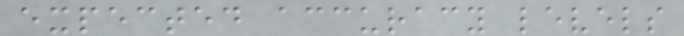expected accuracy levels
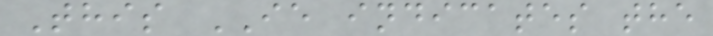This IE indicates the
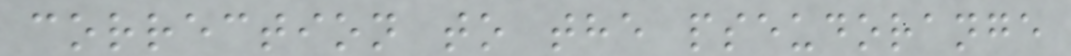correction to the pseudorange
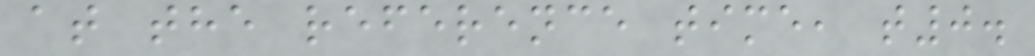at the reference time, t0.
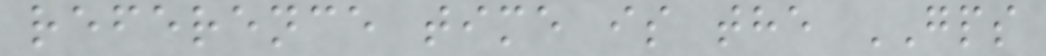reference time is the GPS
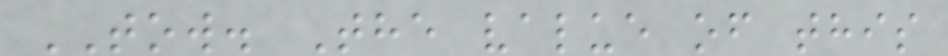TOW. The value of this
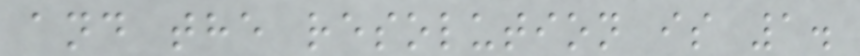and the resolution is 1.
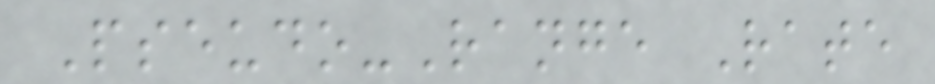Pseudo-Range Rate
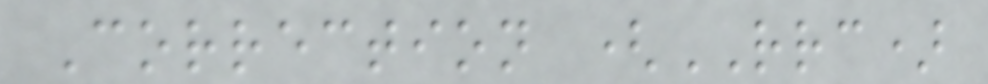Correction (RRC)
